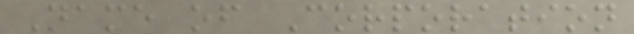Name of Corporation
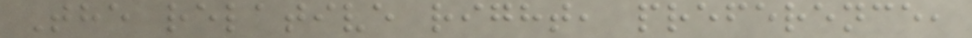The relative right, preference,
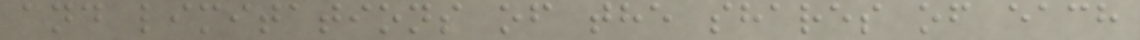and limitations of the shares of each
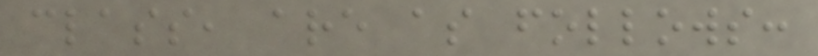class, are as follows:
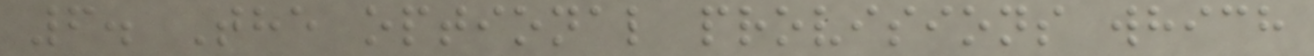6. The optional provisions which
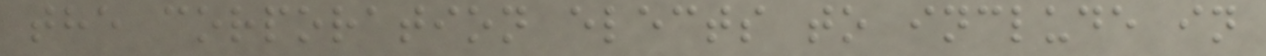the corporation elects to include in
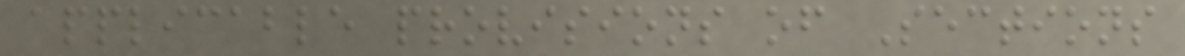applicable provisions of Sections
